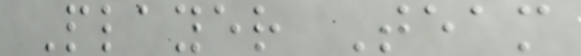Player Team
